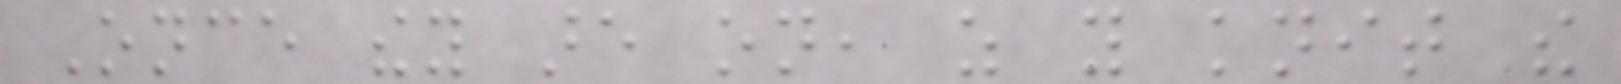Once they are on, as you knit the
